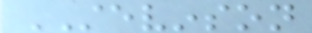STEVINSON
